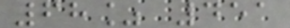68% 451
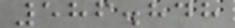586.848
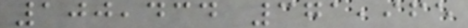100,434 371,965
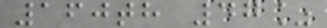160th 47%
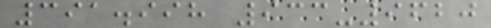391.998 933-9620
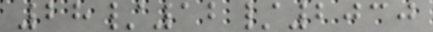28/12/2030
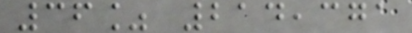36% 214,371
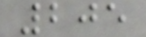205
